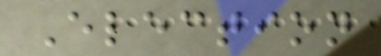Election
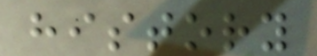history
